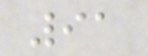91
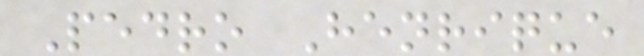Pedro Henrique
